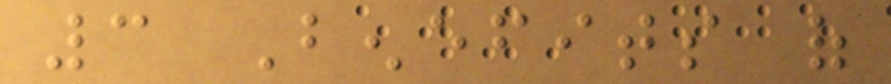3 Benefits of
